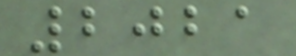2021
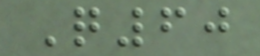Q60
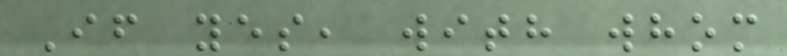If yes, with whom
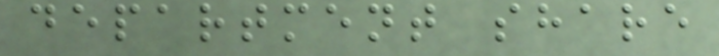department share
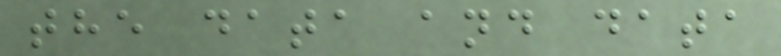the data and data
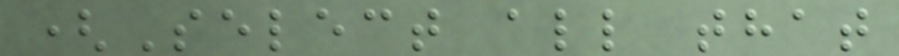(Select all that
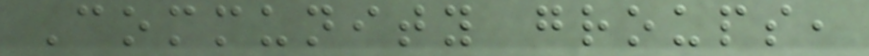Community groups,
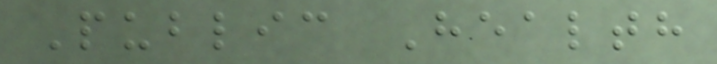Public Health
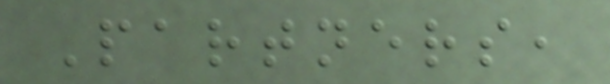Partners,
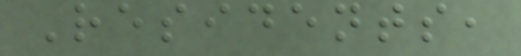Residents,
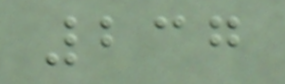237
